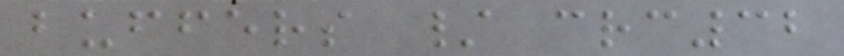buffers / crc32
